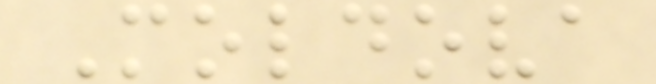Moldova
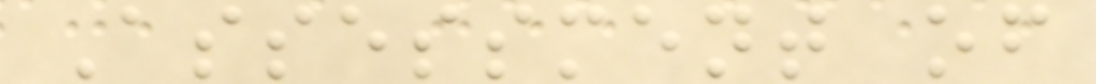Assessment of
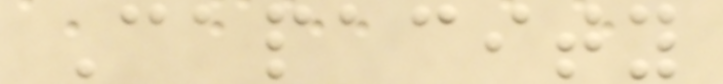Capacity
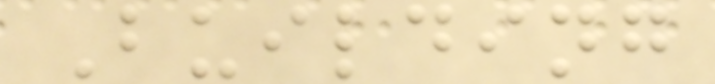Building
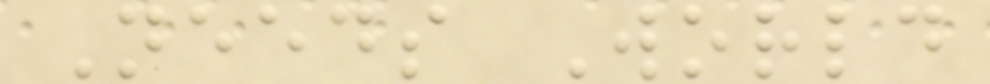Needs World
